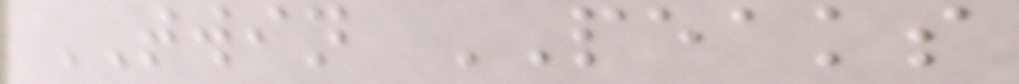TWIN PEAKS
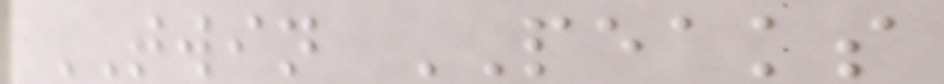TWIN PEAKS
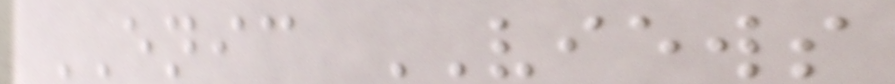ENIC VIEWS
